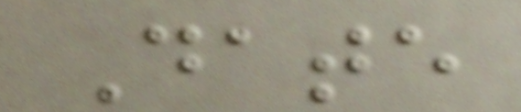Date
